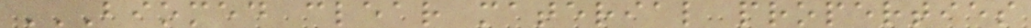BIOMED CLEAR MATERIAL PROPERTIES
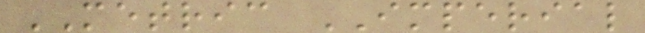METRIC IMPERIAL
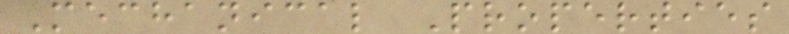Mechanical Properties
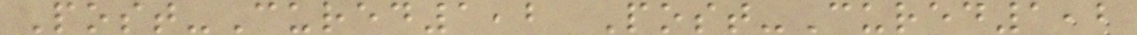Post-Cured1,2 Post-Cured1,2
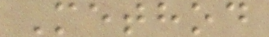Method
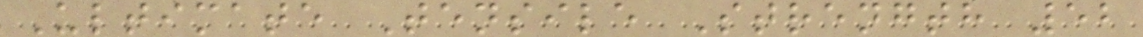Ultimate Tensile Strength 52
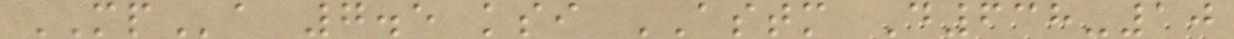MPa 7.5 ksi ASTM D638-10
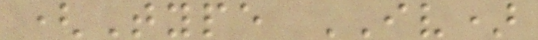(Type IV)
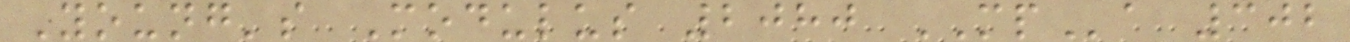Young's Modulus 2080 MPa 302
